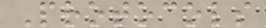Protocols
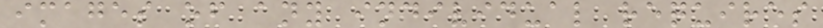images of any individual requires
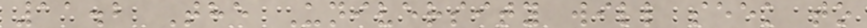11.2 The University will seek to
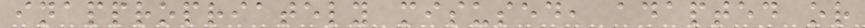inappropriately misused, adapted or
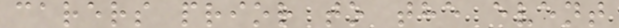carers prior to the event
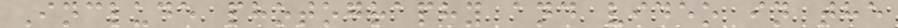Include photography and video in the
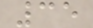35
